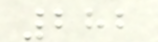282
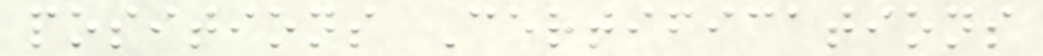positions Certifications
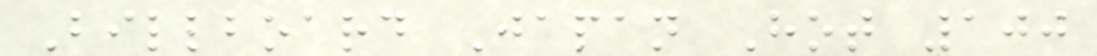Billboard Japan Hot 100
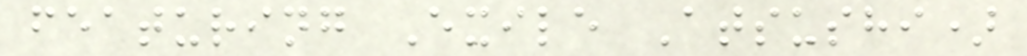featuring Exile Atsushi)
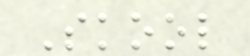Skool
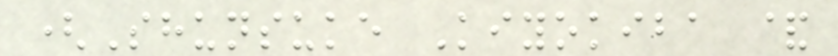(Shunsuke Kiyokiba &
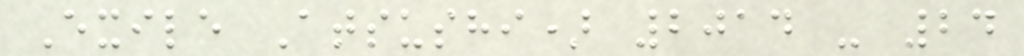Exile Atsushi) 2014 - 24
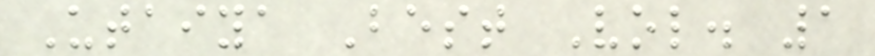Utaiya Best Vol. 1
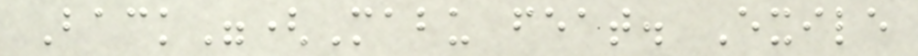Back"(Mabu feat. Exile
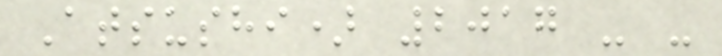Atsushi) 2017 - -
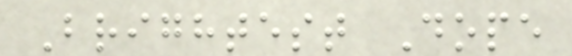Brightest Dope
